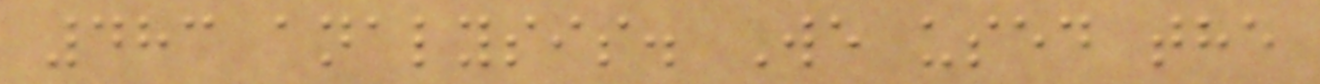483 analysis. We used the
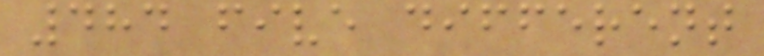484 five different
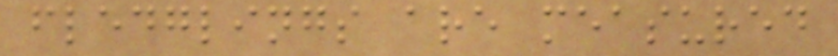fledglings are measured
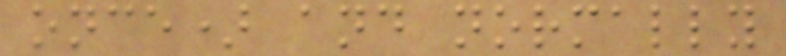once) and normally
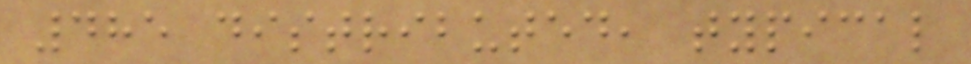485 distributed, typical
